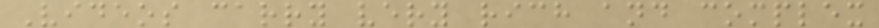Videos carry very rich and complex
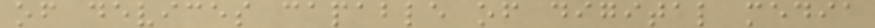of devices capable of digital media
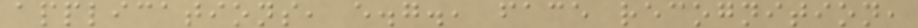applications, e.g., face recognition,
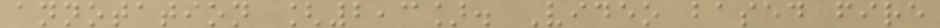annotation [2,3]. Video based fire
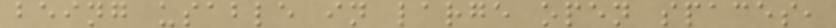being usable in large open spaces,
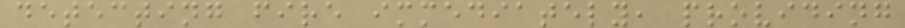detecting fire immediately, providing
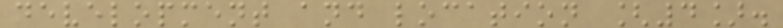development and location [4].
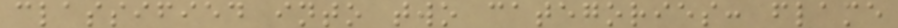classified into two categories: flame
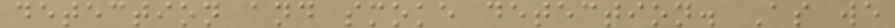detection and smoke detection. As we
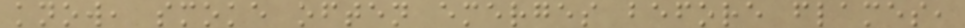know, smoke often emerges before flames,
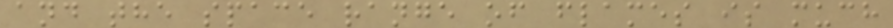and the space range of flames is much
